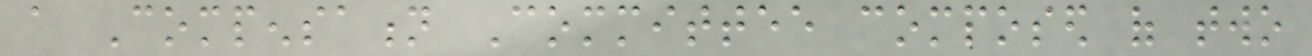a Compensation Committee composed of two
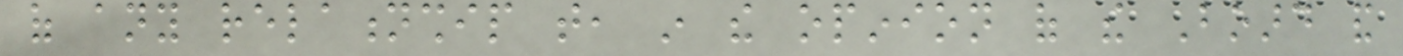of any relationship that, in the opinion of the Board and
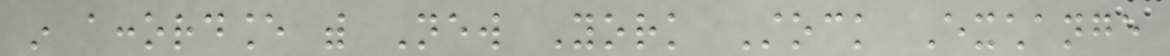in accordance with New York Stock Exchange
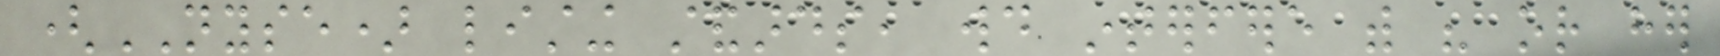(NYSE) listing standards, would interfere with his or her
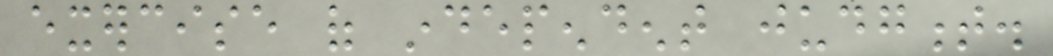exercise of independent judgment.
